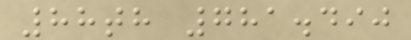88th 781.490
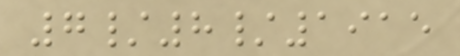7/8/1915
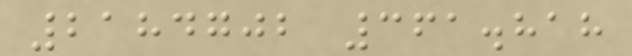2184702 361.818
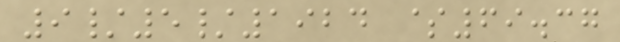9/5/1924 $69.37
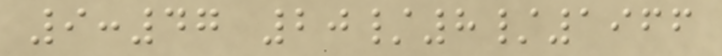9:47 20/8/1966
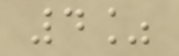4%
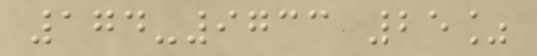174-9733 25%
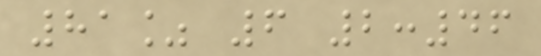81% 6 2:46
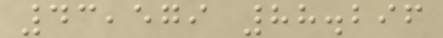43,579 88.296
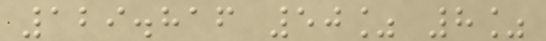129.816 50% 8%
